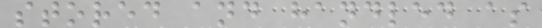stored and handled as
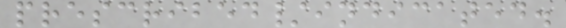prescribed/indicated.
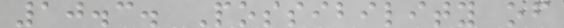10.3. Possibility of
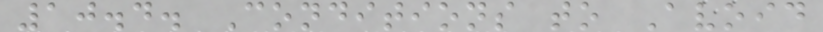10.4. Conditions to Avoid
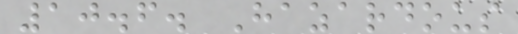10.6. Hazardous
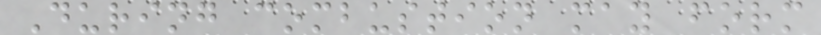During combustion may form
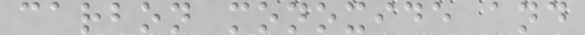carbon monoxide and
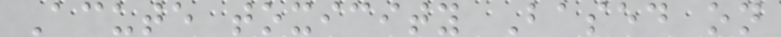Acute toxicity Based on
